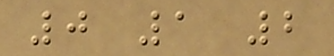0 1 2
